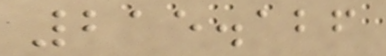215.126
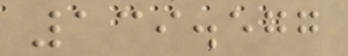139.577
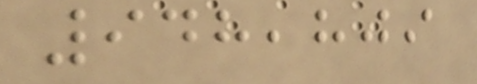948,809
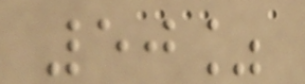50%
